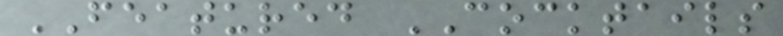FEATURED COCKTAILS
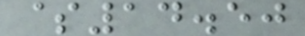$14.50
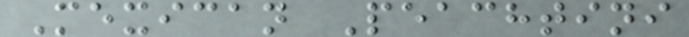Mexican Peachtini
